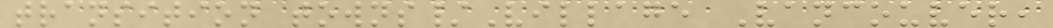transition towns/Village Vancouver,
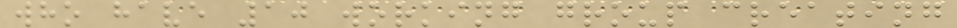who have 10 working group creating
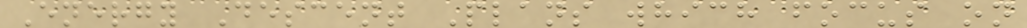Energy Descent Plans which focus on
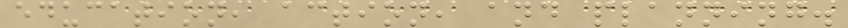education, action, and planning.
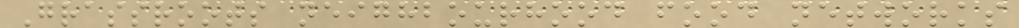Grassroots neighbourhood food networks
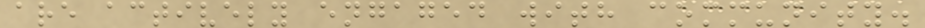are actively engaged with community.
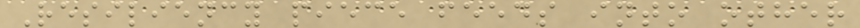Resiliency piece feeds into other
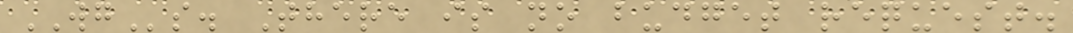WGs. There is no budget request.
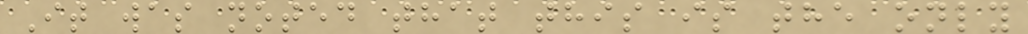It was noted that this is the only
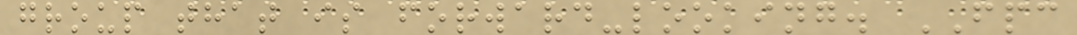group that is forward-looking. FPC
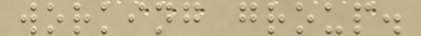working group.
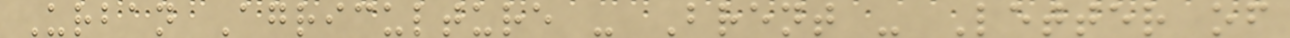Urban Agriculture - Brent - Letter of
